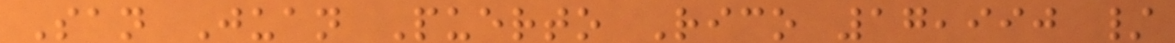San Juan Puerto Rico 17,990 /
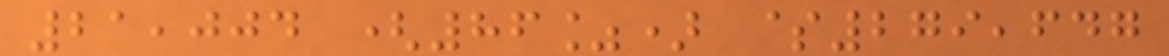21,004 (86%) $279,647
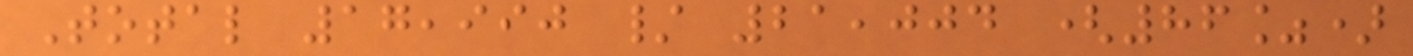Total 17,990 / 21,004 (86%)
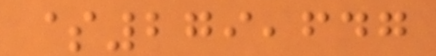$279,647
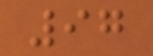97
